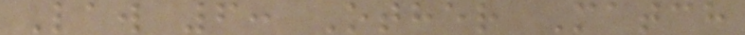Law 6: Other Match
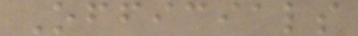Officials
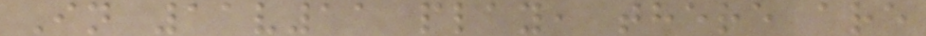In 11v11 play, there are
